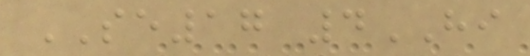SE17 4HI
